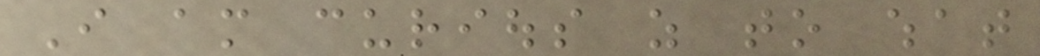I am curious as to what
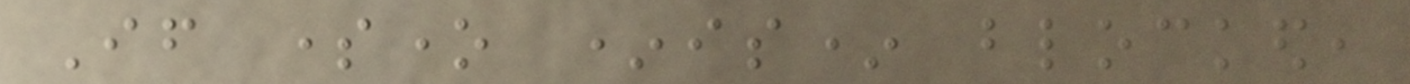If someone *is* blocked,
